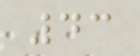43
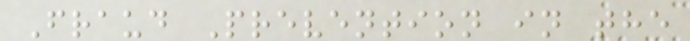Fraud Prevention in the
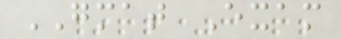GMAT Exam
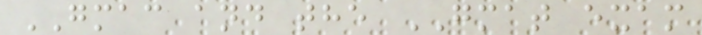GMAC and the GMAT exam
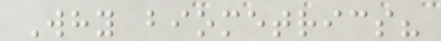Why biometrics?
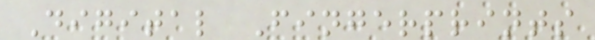Digital Fingerprints
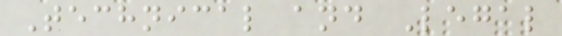Technical and Legal
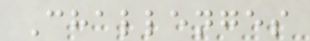Challenges
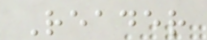Reader
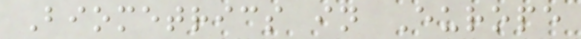Biometrics in Europe
